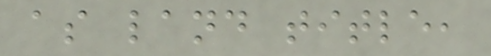as land title,
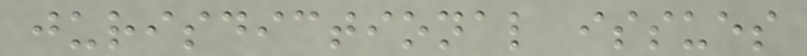jurisdictional issues
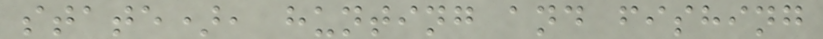state), hunting and fishing
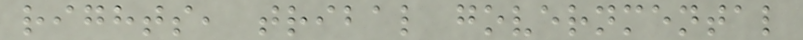rights, tribal governmental
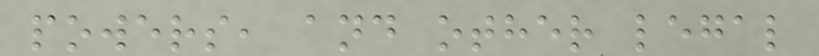powers, and other legal
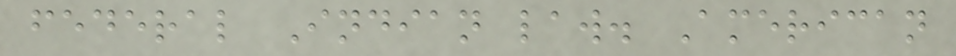federal Indian law. American
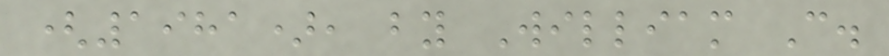(1981), by William C.
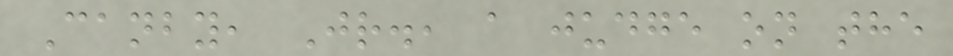Canby, Jr., a judge on the
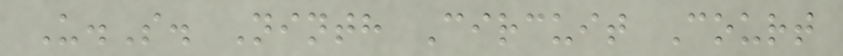U.S. Ninth Circuit Court
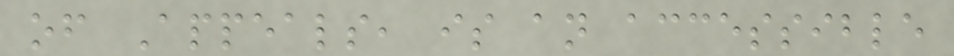of Appeals, is an accessible
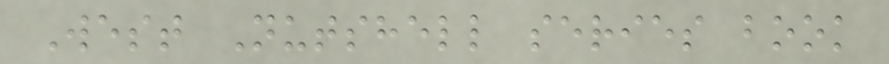West Nutshell series book
